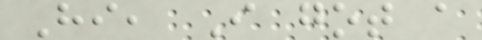Hi, I got a
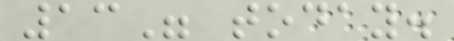13" today.
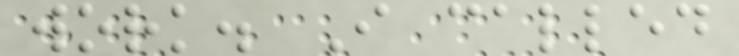work. I called
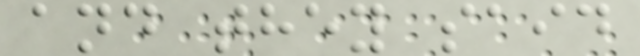and they said
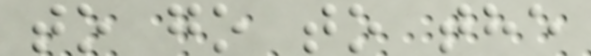to go to the
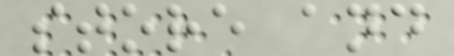store and
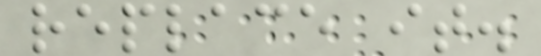replace it.
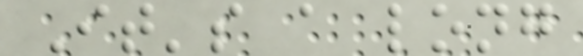It's a long
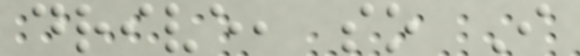drive, so I
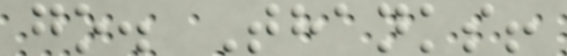go. Thanks!
